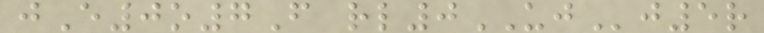jE0o7F rl0UJj5r
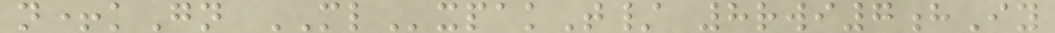n+kGn MLxpakT/ 8rwi7hIy
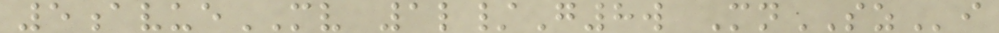5avueMV 1l/G8w MnSZi
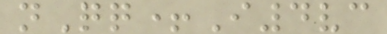nQq+I4vc
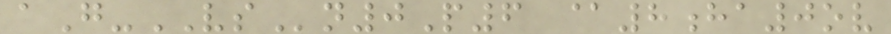aG-VSn0P6 @8ha0ov
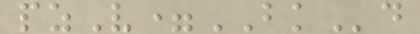pzV=BKd
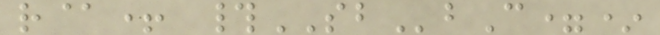r@+ #SBbC=*
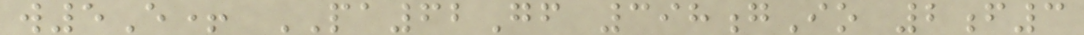w5E+ PA62Gf 398gIo 2f3
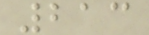213
